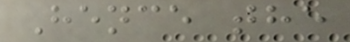Hence the
